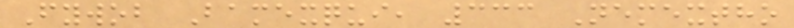Fywob Bamexqui, 333 Nemextho
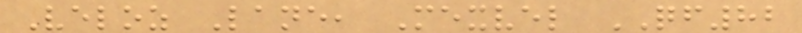Veloz Lane, Mexvel QF82
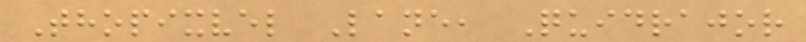Thopixvel Lane, Quidrajor
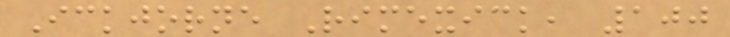Ickjorne Rimexick, 100
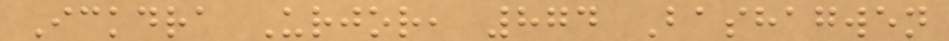Ickdra Urjor, 874 Bashagwen
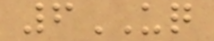6UQ
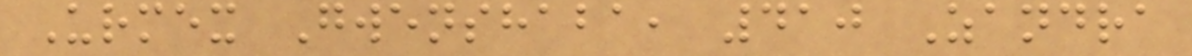Urmex Gwenshaba, 410 Zandra
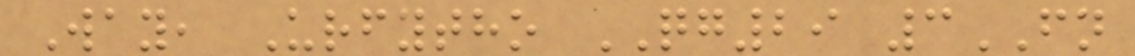Way, Urfytho QG29 3FN
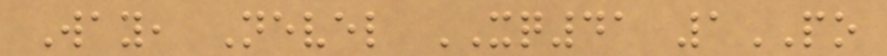Way, Nevel XQ41 1PO
